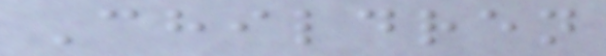Children
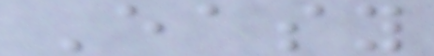Easy
